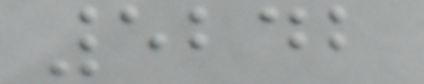5242
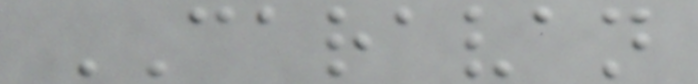CARAVAN
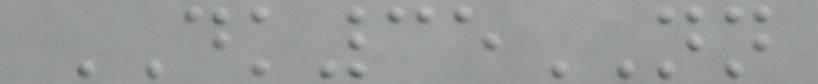DK35NN
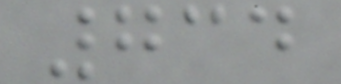734
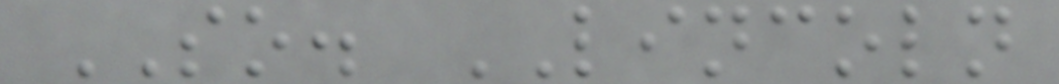SO. LINCOLN
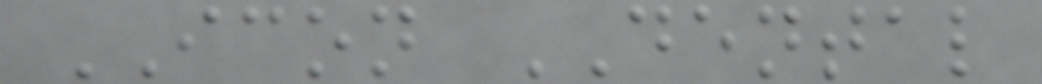ICON DENTAL
